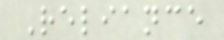Reliance
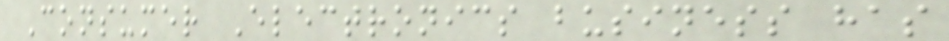Consumer Electronics business has
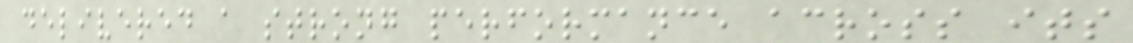delivered a strong performance across its
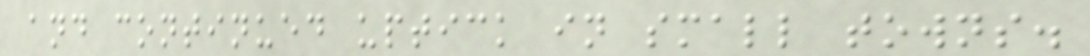and continued uptick in small towns.
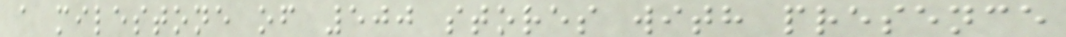a milestone of 500 stores with presence
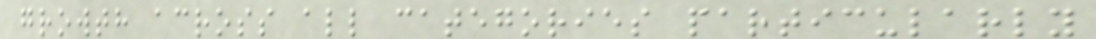growth across all categories particularly
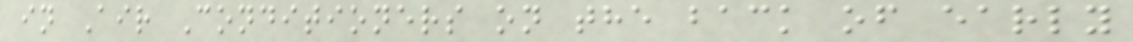in Air Conditioners on the back of early
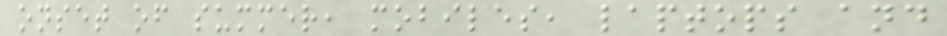onset of summer, mobiles, laptops and
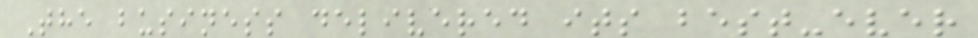The business delivered its best-ever
